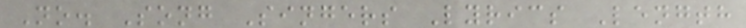No. Song Singers Lyrics Length
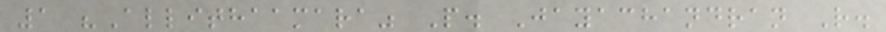1 "Allithaamara" P. Jayachandran R.
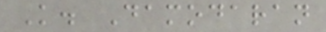K. Damodaran
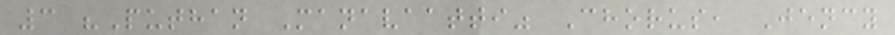3 "Puthan Manavaatti" Chorus, Jency
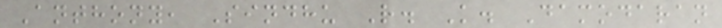Anthony, Sindhu R. K. Damodaran
